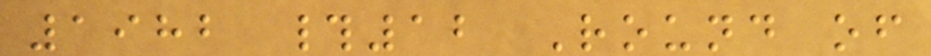1982 #12 Round of
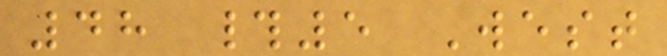48 #5 West
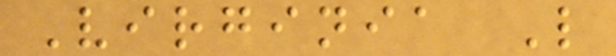Virginia L
